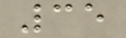35
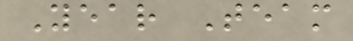Year Team
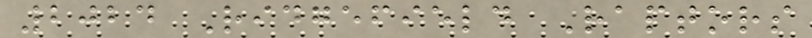2024 Ridgefield Raptors
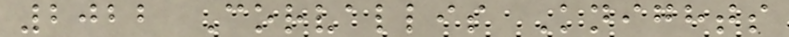2022 Corvallis Knights
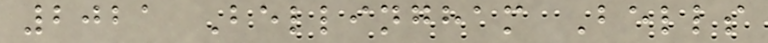2021 Bellingham Bells
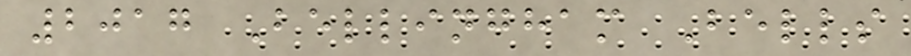2017 Bellingham Bells
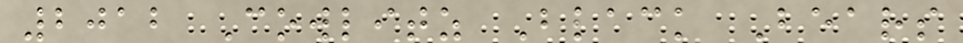2012 Cowlitz Black Bears
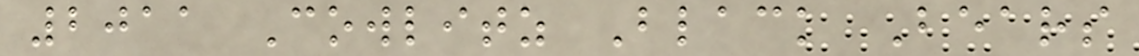2011 Cowlitz Black Bears
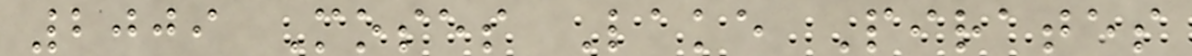2009 Moses Lake Pirates
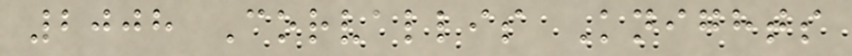2008 Corvallis Knights
